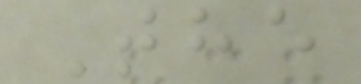The
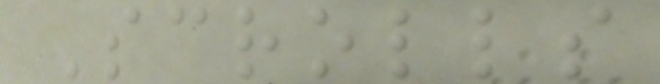Scrolls
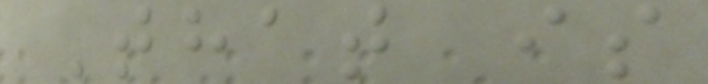That is
